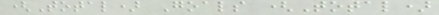(Total) Goals (Total)
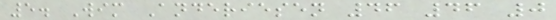5. Wim Anderiesen 46 46 0
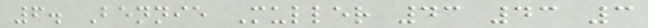6. Bennie Muller 43 43 3
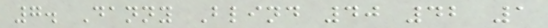7. Danny Blind 40 42 1
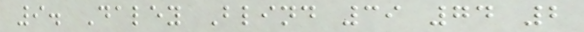9. Daley Blind 39 74 2
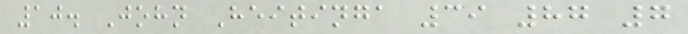10. John Heitinga 39 87 7
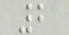2
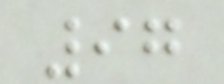97
